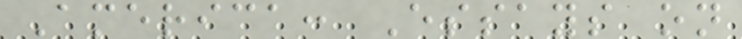America: Essays on
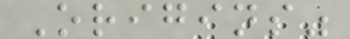Origins"
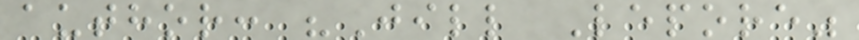author: "Jill Lepore"
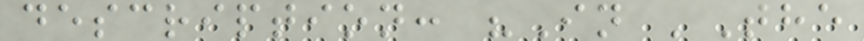description: "In 'The
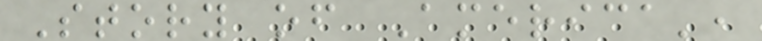Story of America',
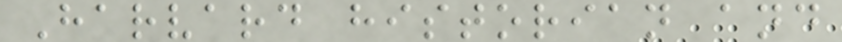Harvard historian and
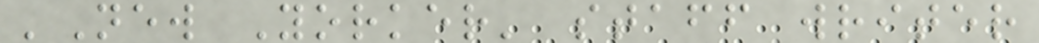'New Yorker' staff writer
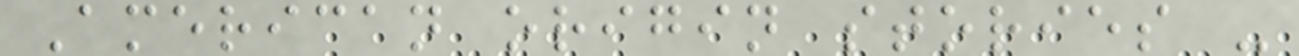American origin stories -
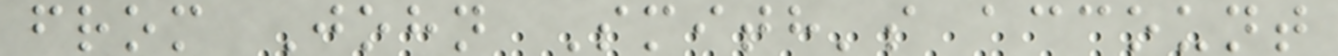from John Smith's account
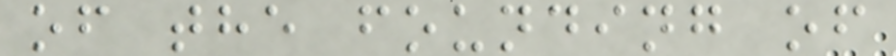of the founding of
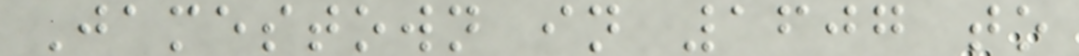Jamestown in 1607 to
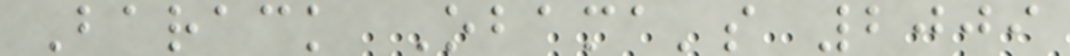Barack Obama's 2009
